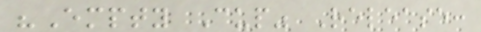"Empty Cup" Release:
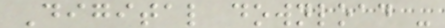Digital download -
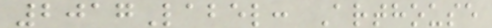2017Label: Arthouse
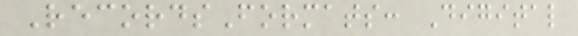RecordsFormats: Digital
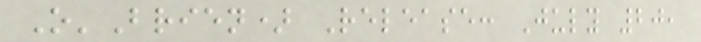O'Brien) Release: July 20,
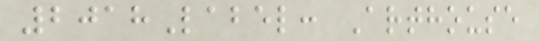2018Label: Arthouse
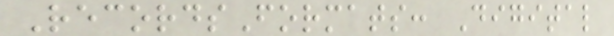RecordsFormats: Digital
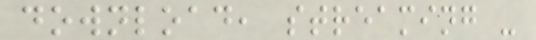download, streaming -
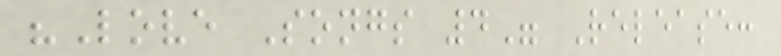"Love Songs 4" Release:
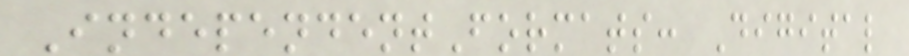IndependentFormats: Digital
